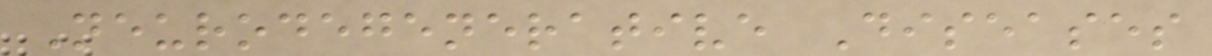Neurodegenerative Diseases
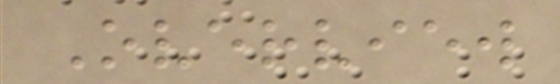Overview
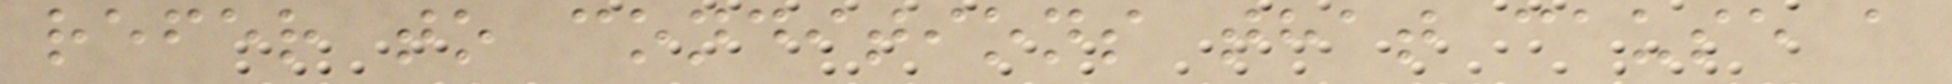refer to conditions that cause a
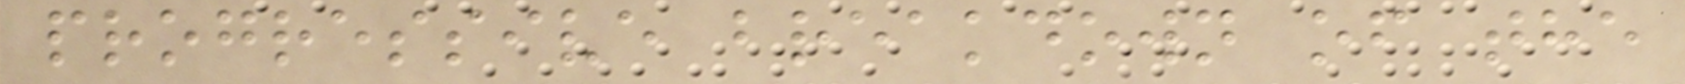progressive breakdown of the
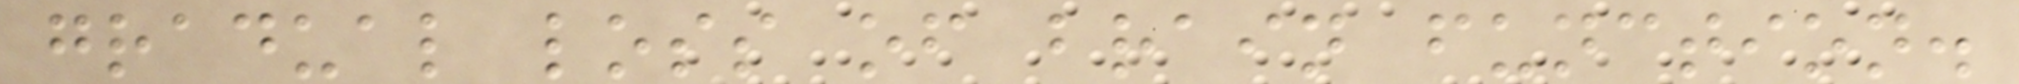gradual loss of brain function.
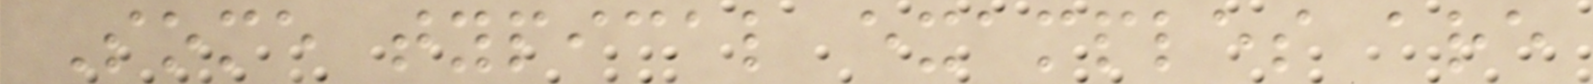Some typical examples are
